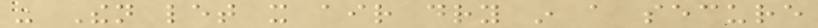- Then let it air dry in a secure
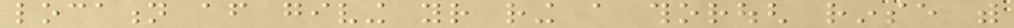location after giving your ring a thorough rinse with
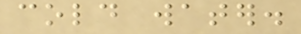cold water.
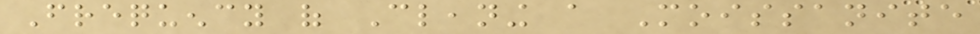Frequency of Cleaning a Moissanite
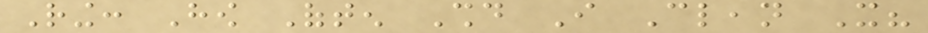Ring: How Often Should I Clean It?
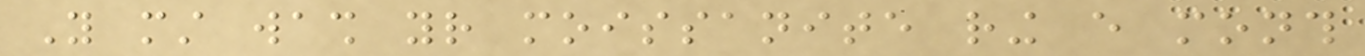You must wash your moissanite ring every month
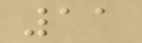11
